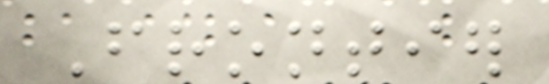Frontier
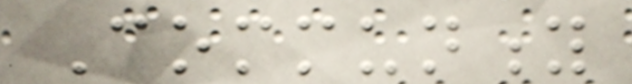Community
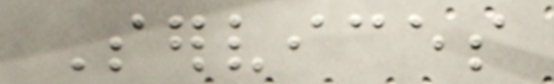Services
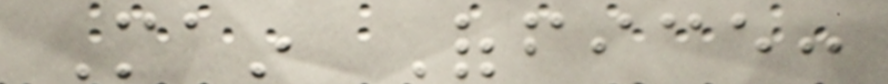Main Office:
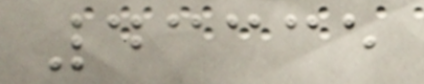43335
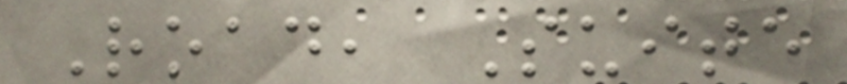Road, Suite
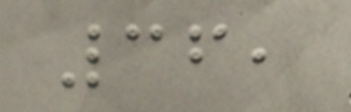36,
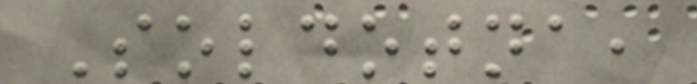Soldotna,
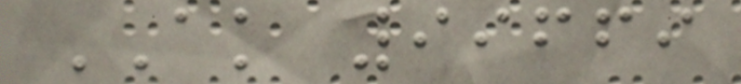AK 99669
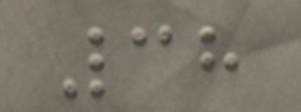38
